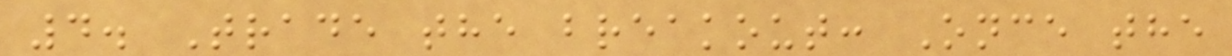4. Trade the breakout: Once the
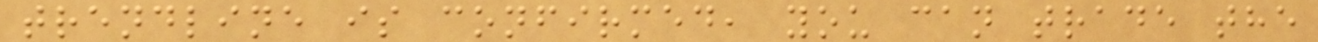trendline is confirmed, you can trade the
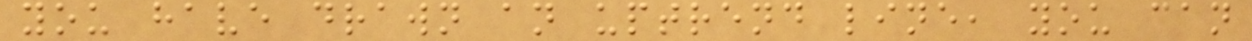you have drawn an uptrend line, you can
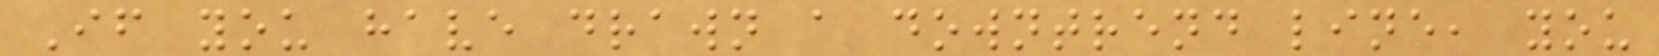If you have drawn a downtrend line, you
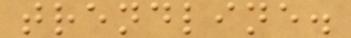trendline.
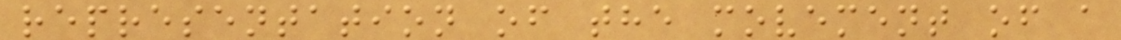representation of the movement of a
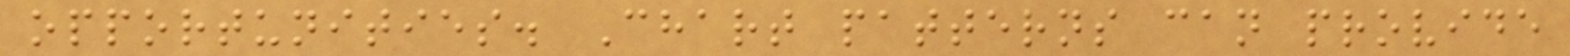opportunities. Chart patterns can provide
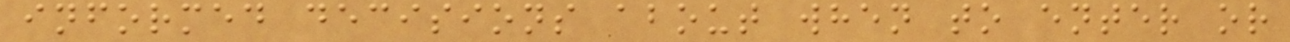informed decisions about when to enter or
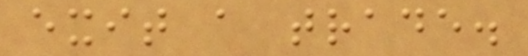exit a trade.
